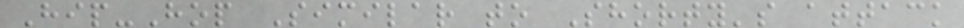Hip-Hop Similar to Shorty's attack
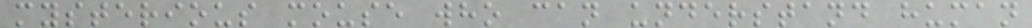mysterious mouse who can understand human
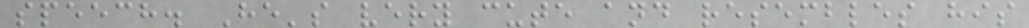speech. He's very cute and resembles his
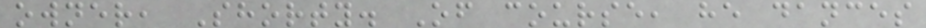owner, Shorty. Of course, he dances
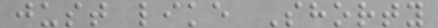just like Shorty
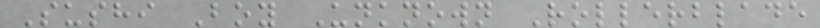Sushi Boy Unknown Rollerblade
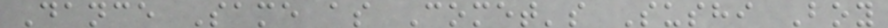Dance Same as Comet's Sushi Boy
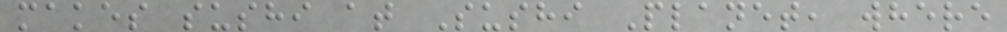makes sushi at Sushi Planet, where
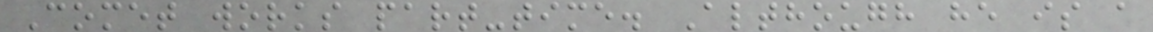Comet works part-time. Although he is a
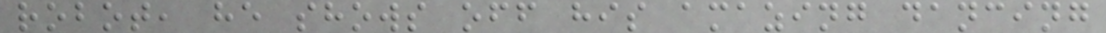robot, he shows off his amazing dancing
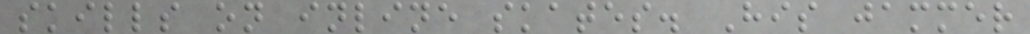skills on inline skates. His jammer
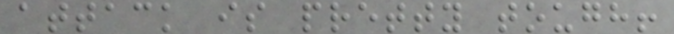attack is pretty tough!
